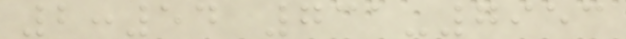2:54 731-7953
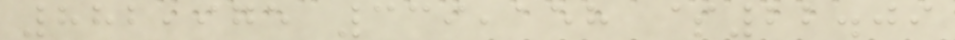882,975 339,158 $22.09
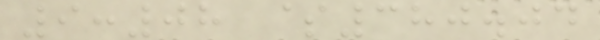9:08 $380.04
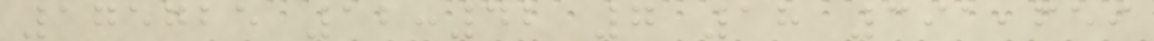175725 12:42 7 18 391,659
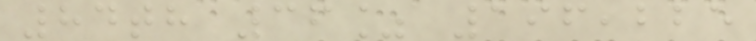84th 36% 196,225
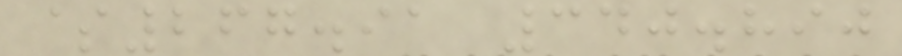$267.91 340.890
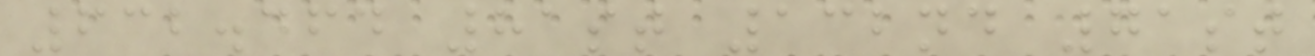632.464 81st 132nd 71st
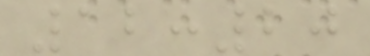12:20
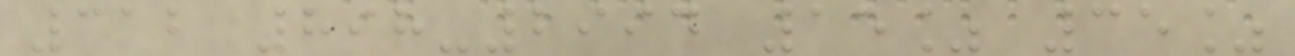312 898-2994 15% 35%
